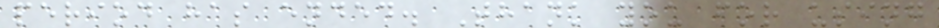period has ended. Thank you for using
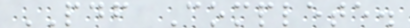PDF Complete.
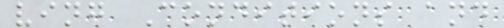ving Conditions and
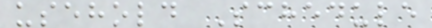usehold Schedule
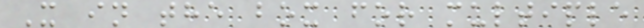X in the box for multiple
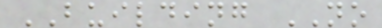BUILDING NO
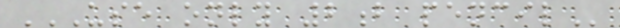USE ONLY 2B PENCIL
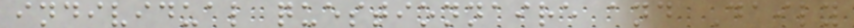individual questionnaire and Daily
